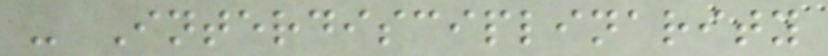- Interdisciplinarity
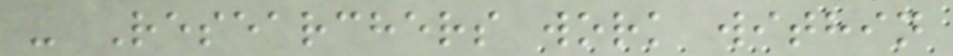- Researchers work within
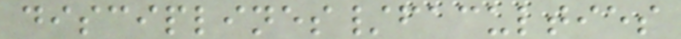disciplines/faculties
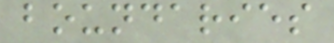boundaries
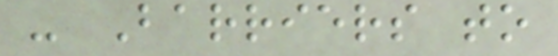- Barriers to
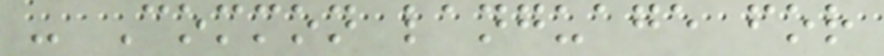- Common language for
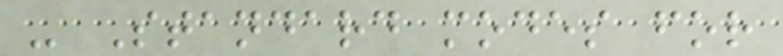- Standard modes for
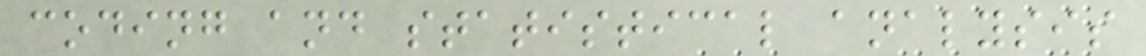coding and statistical analysis
